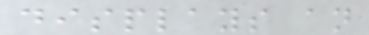displays an
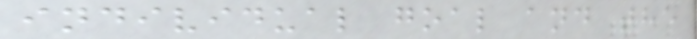individual goal and the
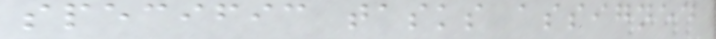specific tasks assigned
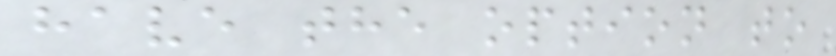have the option to
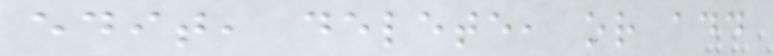edit, delete, or add
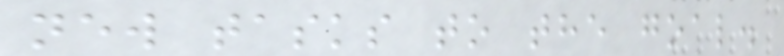new tasks to the goal.
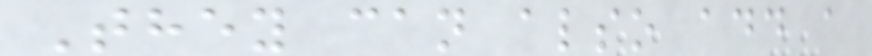They can also add a
